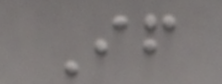If
